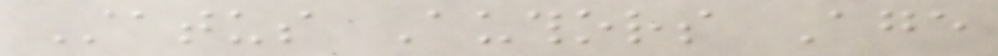Status Authors Age
